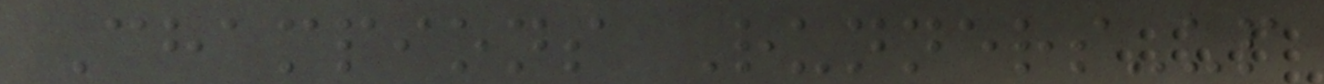Champions Runners-up
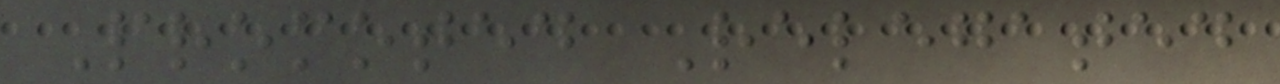Promoted Relegated
